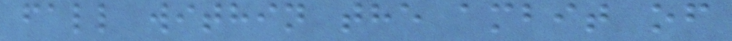fall within the ambit of
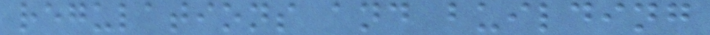regulations and building
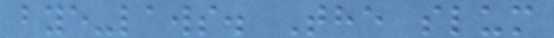bye-laws. The slum
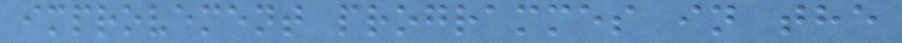improvement programmes in the
